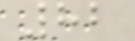82
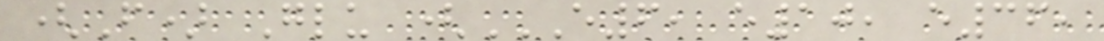(F) Glu (E6, E10, E36,
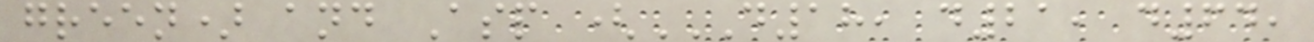green) and Asp (D18, D21, D64,
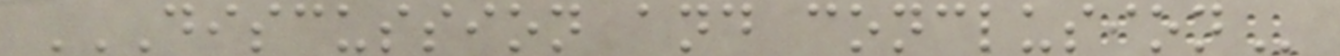DISCUSSION AND CONCLUSION
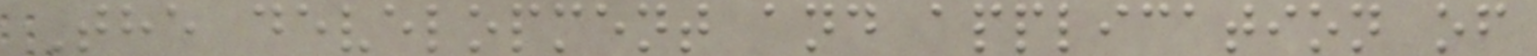The development and application of
